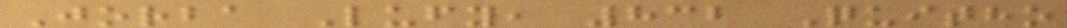Jorba Lufy, 832 Quitho
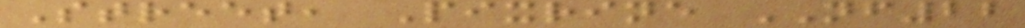Street, Pixrine NF22
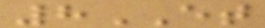8ET
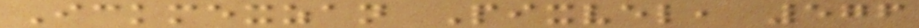Ickmexzan Pixvel, 576
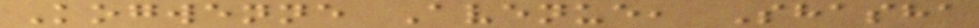Kogwenne Avenue, Shasha
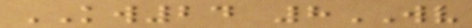KW24 8WV
